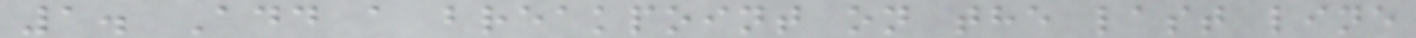1. Add a breakpoint on the last line
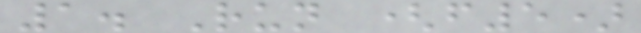1. Run (f5)
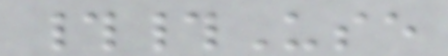##Use
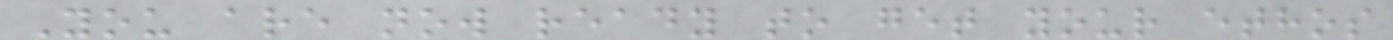You are now ready to get your ethos
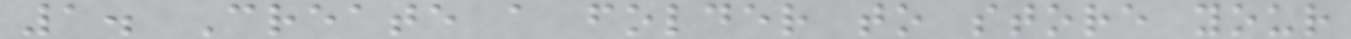1. Create a folder to store your
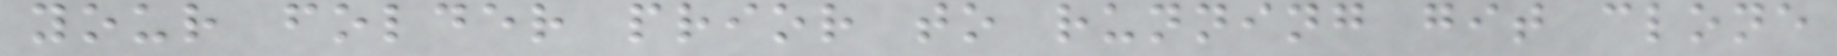your folder prior to running git clone
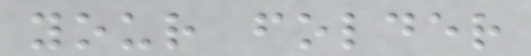your folder
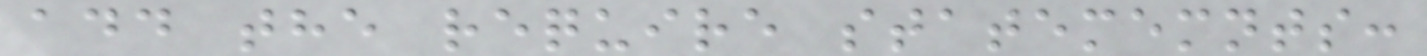add the require statememnts:
